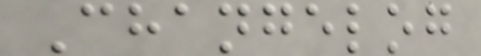Changelog
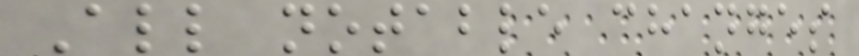All notable changes
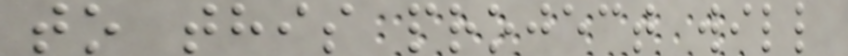to this project will
